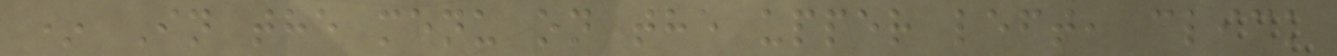* In the menu on the upper left, click
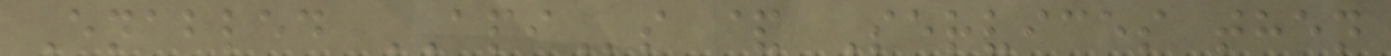Enabled APIs & Services then
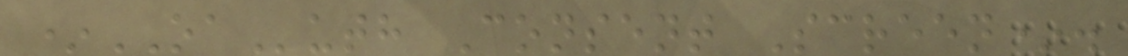*OAuth Consent Screen*.
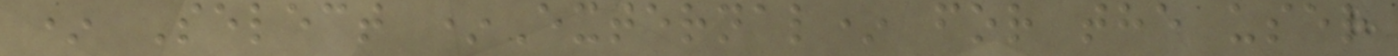* Select *External* for the user
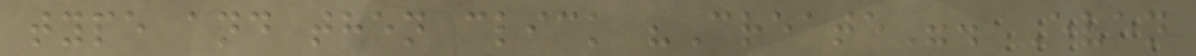type and then click "Create". Even
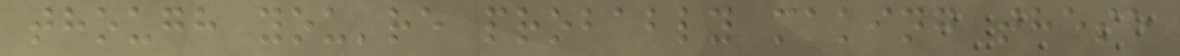though you're probably making these
